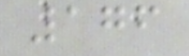176
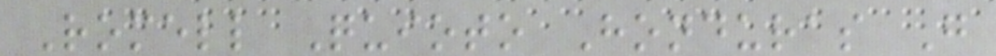Romell Quioto Honduras G
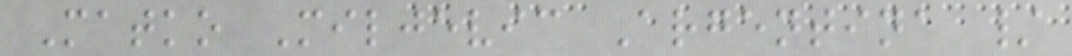Matko Miljevic Argentina /
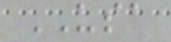USA
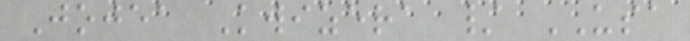Jojea Kwizera / USA
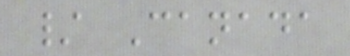/ Canada
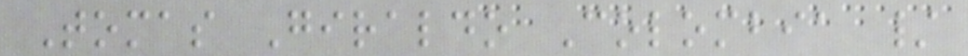Tomas Giraldo Colombia /
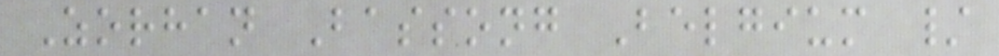Zorhan Bassong Belgium /
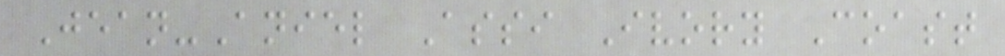Jean-Aniel Assi Ivory Coast
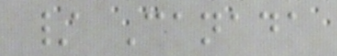/ Canada
